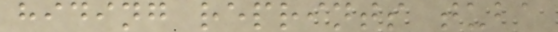hiding reprints tuba
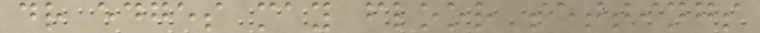dr edges may floor settings
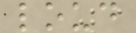loud
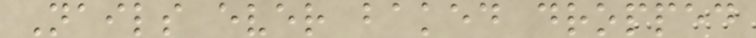Nails ever baked dropped
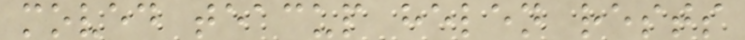moved teacup helen rests
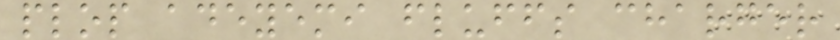plop adeyemi fluffs charger
